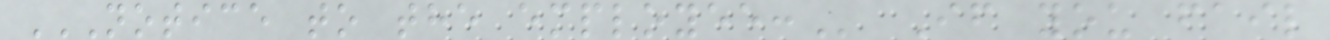NOTICE TO THE EMPLOYEE: If you fail
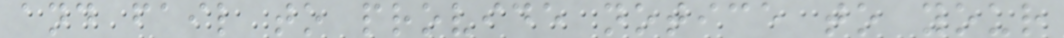and fail to provide notice to your
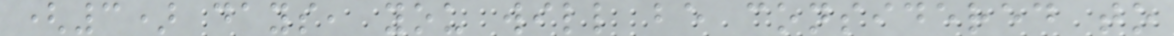(3) days, you will be considered to
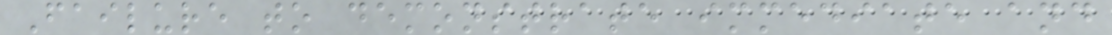Failure to demonstrate immediate and
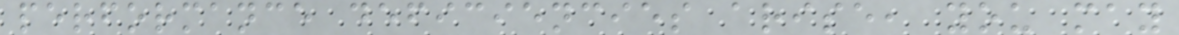performance deficiencies arise, you may
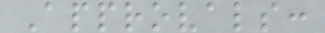Approvals:
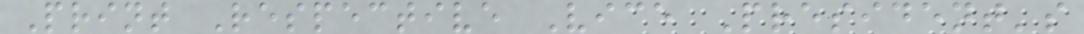Print Respective Vice President's
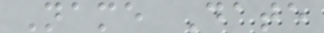Name Date
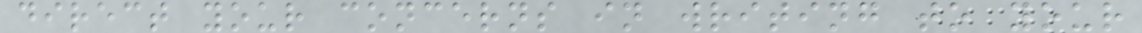direct your concerns in writing to your
